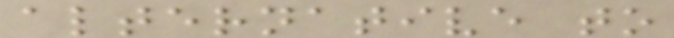alternative to
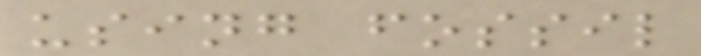using fossil
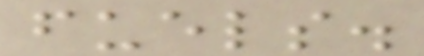fuels.
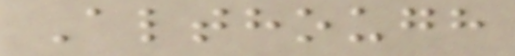Although
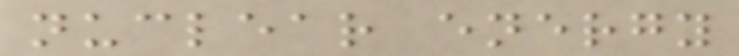nuclear energy
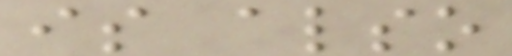is also
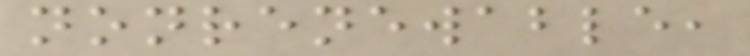nonrenewable,
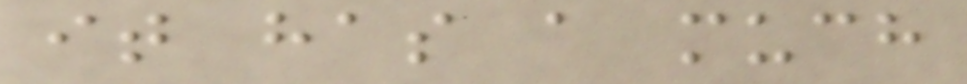it has a much
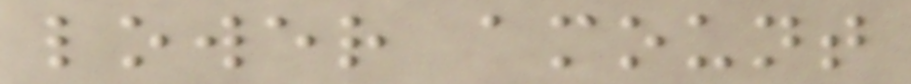lower amount
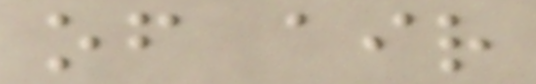of air
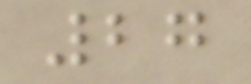27
